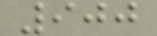900
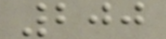200
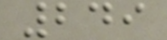249
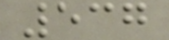537
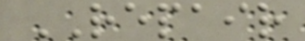REPAIR
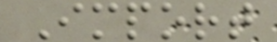Import
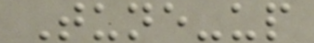Tune-up
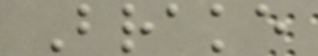Brake
